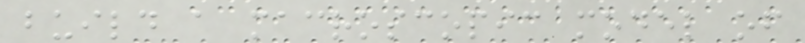build a macroscopic model of
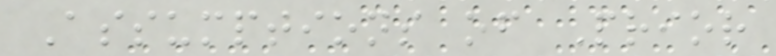Assumptions of Prior
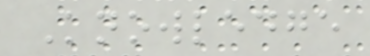Knowledge
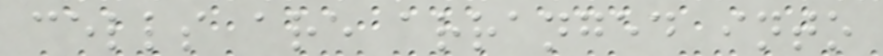cells are arranged into
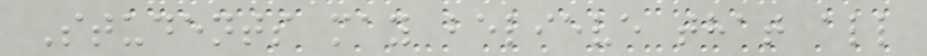Students may believe that all
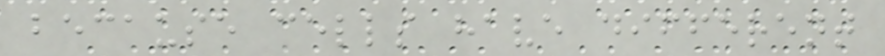because cells have different
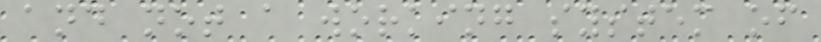and not a working system of
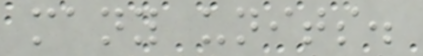many units.
